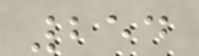254
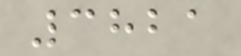3821
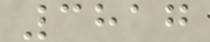3817
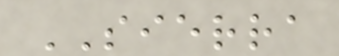SIERRA
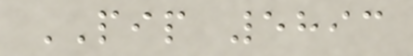PIP 5893
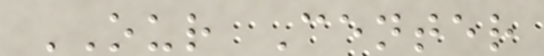OUR Center
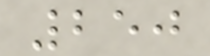250
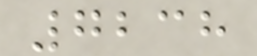7238
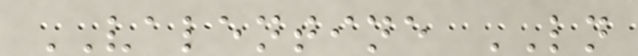VALENTINE LN
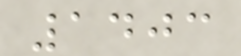1403
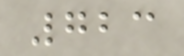723
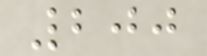200
